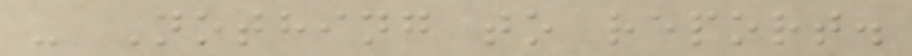- Nothing to report.
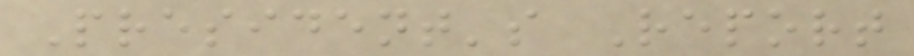President's Report
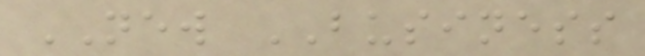NEW BUSINESS
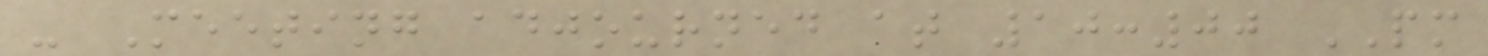- Meeting adjourned at 10:00 PM
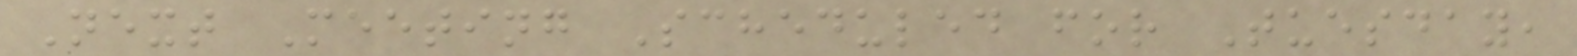Next Meeting Scheduled for Tuesday,
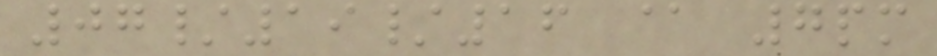07/19/16 @ 7pm
